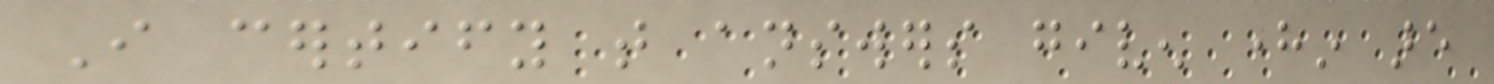I certify that answers given herein are
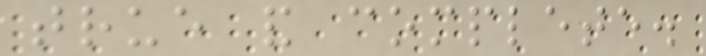true and complete.
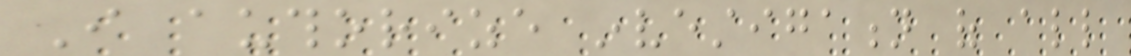I authorize investigation of all
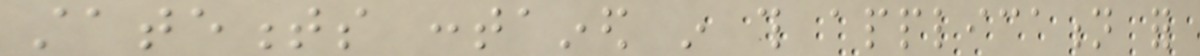statements contained in this application for
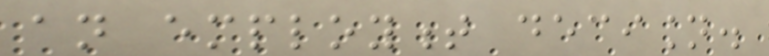an employment decision.
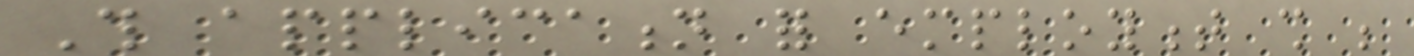This application for employment shall be
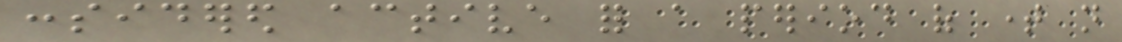considered active for a period of time not
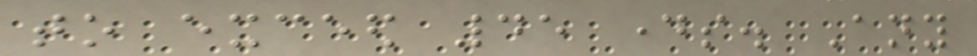to exceed 45 days. Any
